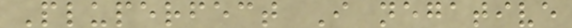Pluperfect I negative
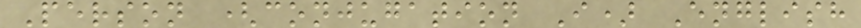Person (conjugation I) English
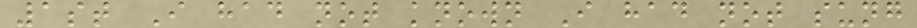1st I had not known I had not sung
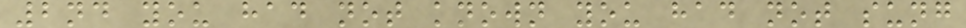2nd you had not known you had not sung
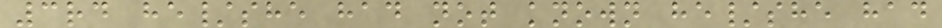3rd he/she had not known he/she had
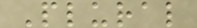Plural
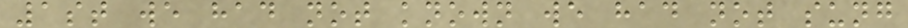1st we had not known we had not sung
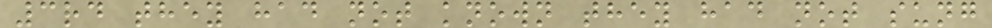3rd they had not known they had not sung
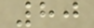80
